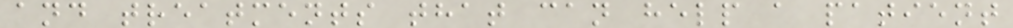and treatments that can help a patient
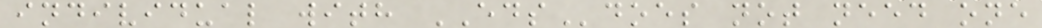individual with EDSdoes not need one
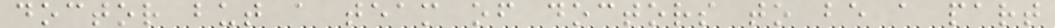doctor but a team of doctors to be a part
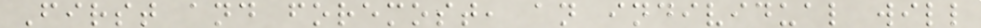First and foremost, an individual will
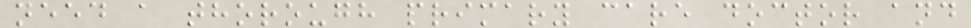need a thorough primary care doctor and
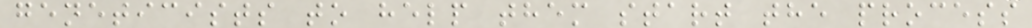geneticists to help them start the process
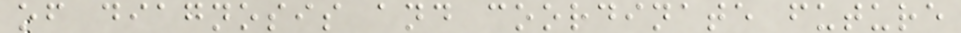of diagnosis and coordinate future
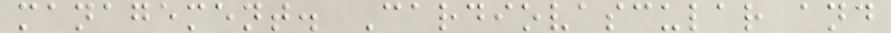management. Cardiovascular and
